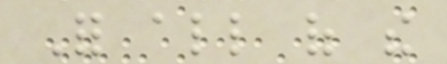For all of the
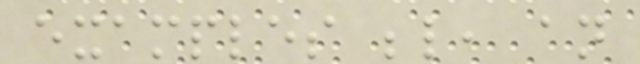examples below, an
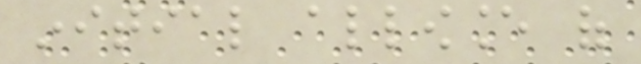initial allowance of
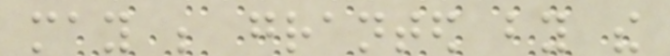may be granted by the
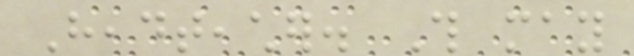Headteacher. This may
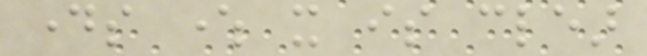days where it is clear
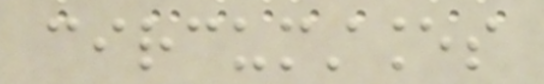circumstances
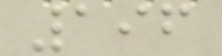196
